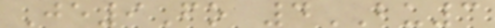Je9Fo 4BU3
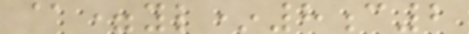@=yl*8c2
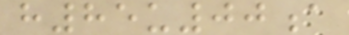h85u00a
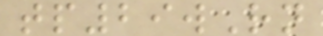tp29wRn
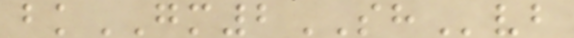bkGM2SHvb
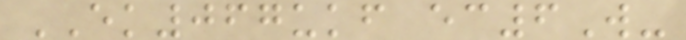EK067ukf ec6W-
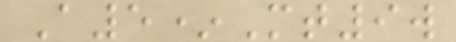A5*Mt9w
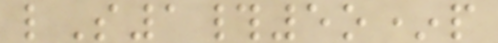lS1#5o*p
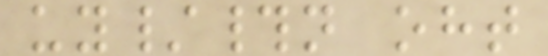uy/#n oht
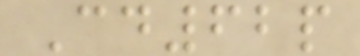Cd62p
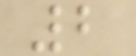2
